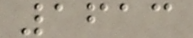1613
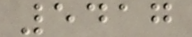5417
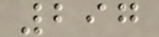297
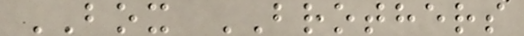BOX BROTHERS
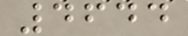4644
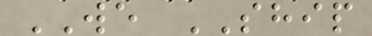WE SHIP
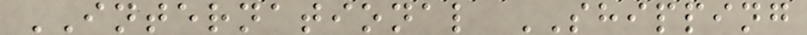INTERNATIONAL SHIPPING
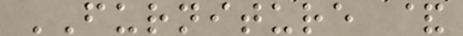FURNITURE &
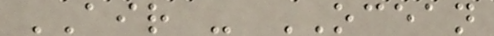AIR - OCEAN
